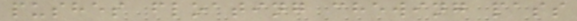pushes floating chewing pass
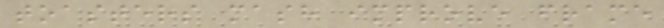toasters mash improve frame
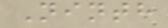Ninth
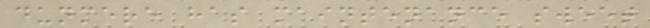dunmere has maintenance sweet
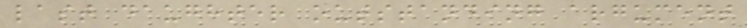last daughter outstanding argument
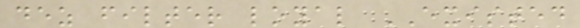dez filter loyal EXISTED
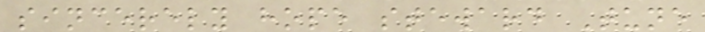sincerely hope steward Tune
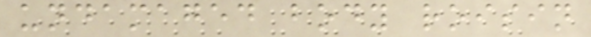undamaged body roisin
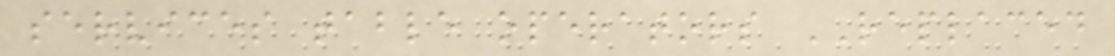services table operators REPLACED
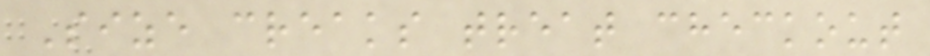Size creaks treat checkout
